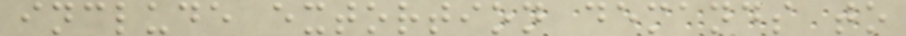include extortion demands to
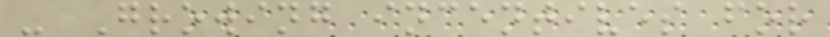- Growing incentives for
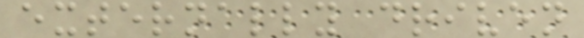externally driven
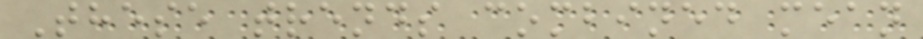These trends combined mean
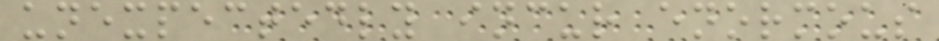unexpectedly incur enormous
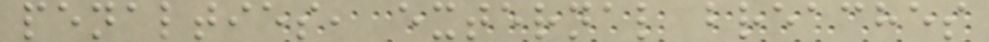penalties, external breaches
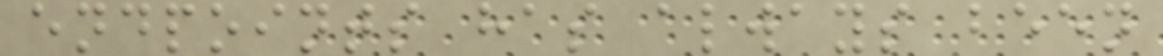endpoints has always been
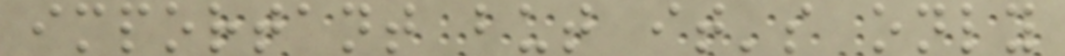important but it's only
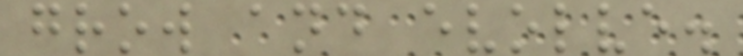grow and evolve.
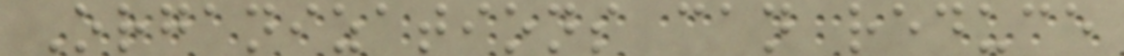Organizations can reduce
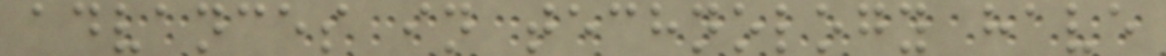advances in technology have
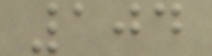104
